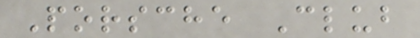Porsche Club
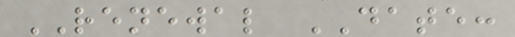RENEWAL DATE:
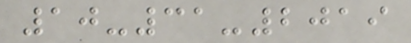10-31-2019
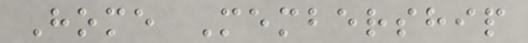Home Membership
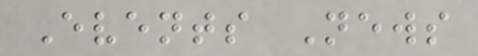Events News
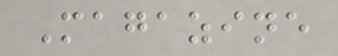Magazine
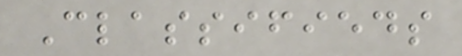Classifieds
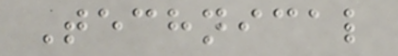Technical
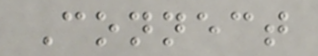Connect
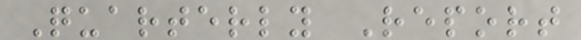Quarterly Report
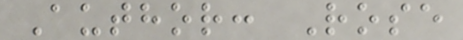Author: Rose
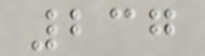237
